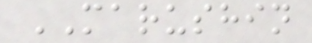MARUSHIN
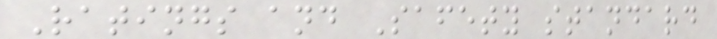Ratings and Safety standard
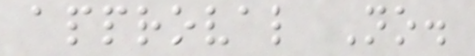approval No.
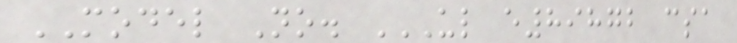MODEL No. UL E89872 CSA
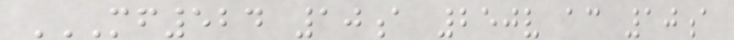MF524 10A 250V AC 10A
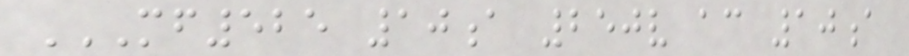MF525 10A 250V AC 10A
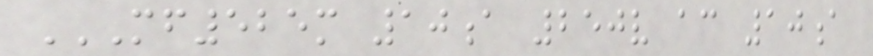MF525M 10A 250V AC 10A
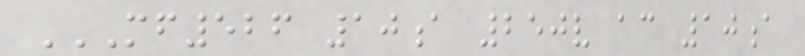MF526 10A 250V AC 10A
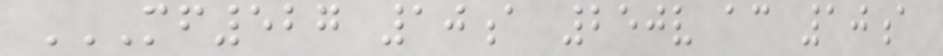MF527 10A 250V AC 10A
